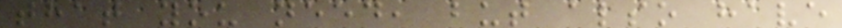that you need, but also have
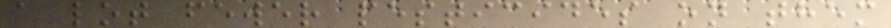a lot fewer pesticides on them
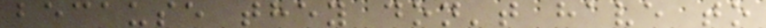because they don't have to
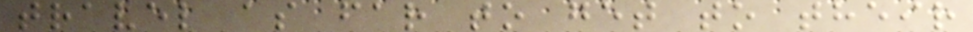travel as far to get to their
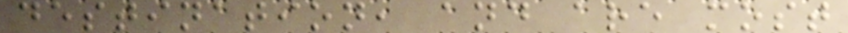destination, and are most
